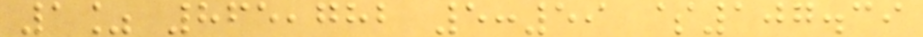1% 865,782 5:59 $107.39
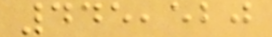445,520
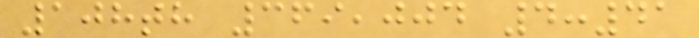108th 369,004 4:41
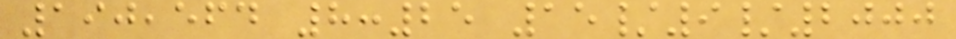190,564 8:25 15/9/2000
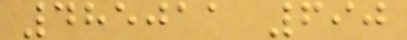485011 690
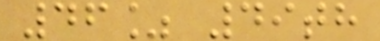46% 49th
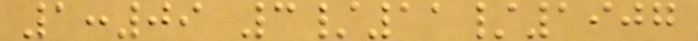1:09 3/11/1907
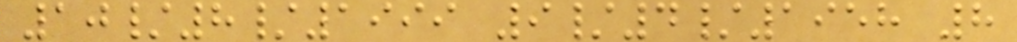10/8/1999 9/4/1958 8
